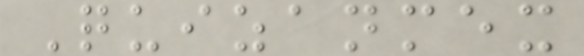Quizanmex
